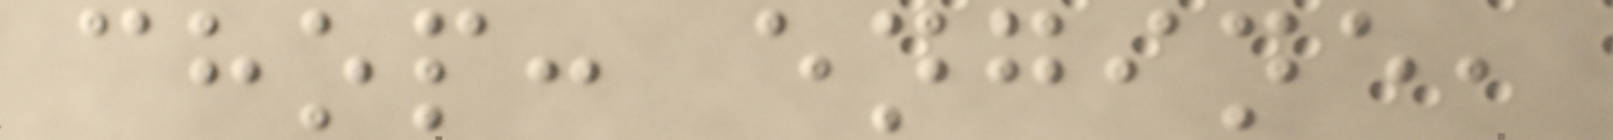chop: engine,
